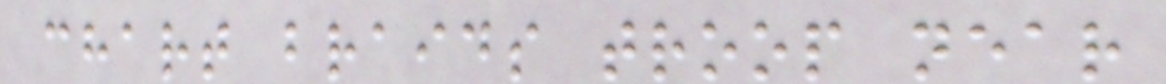chart braids troop near
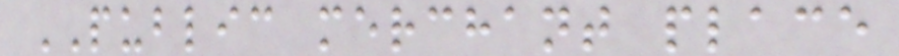PUBLIC merchant place
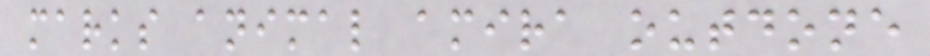marks animal amira outdone
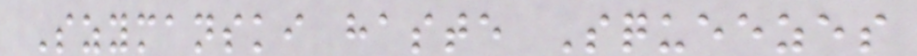Szymanski haste Squeezes
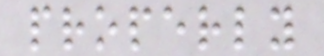properly
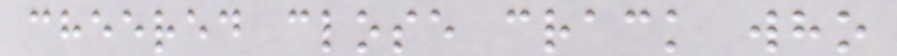cheered close crack who
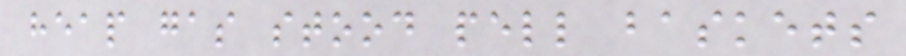heap gas stood pell baskets
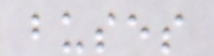buses
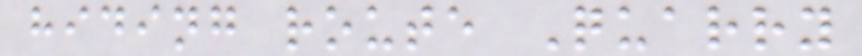hiding route Quarry
